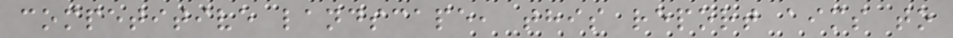competitive landscape, this report aims to
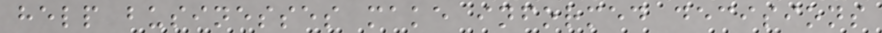help businesses make informed decisions
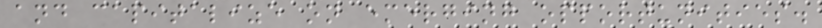and capitalize on emerging opportunities.
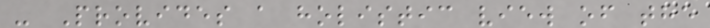- Provides a holistic view of the
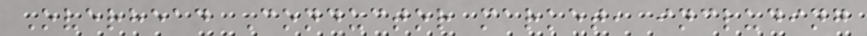Overhead Conductor market, including
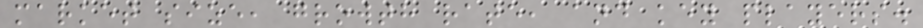market size, growth rate, and key players.
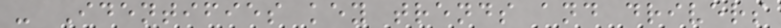- Identifies key trends and drivers
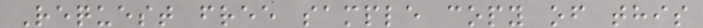Request free sample copy of this
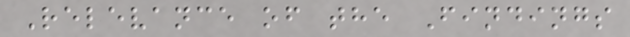Relevance of the Findings
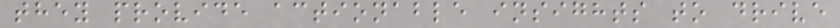they provide actionable insights to drive
